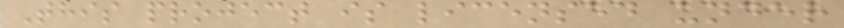This project is licensed under
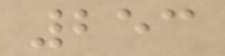253
